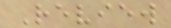Review
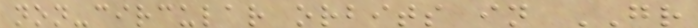non-circular orbits in GR
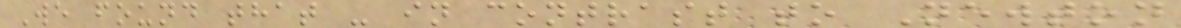We found that - in contrast to Newton
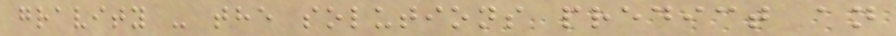gravity - the solutions predict an
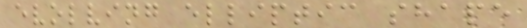evolving elliptic shape
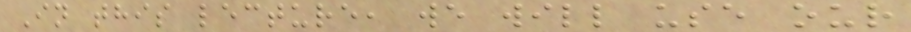In this lecture, we will use our
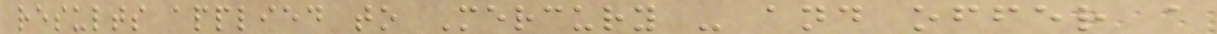results applied to Mercury - and offer a
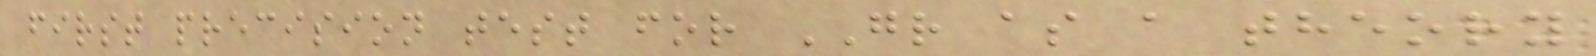first precision test for GR as a theory
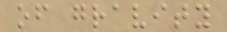of gravity
